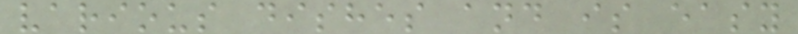various dishes and is easy
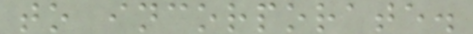to incorporate.
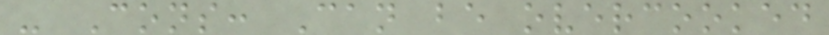- Cons: Can be overcooked
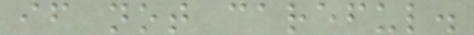if not careful.
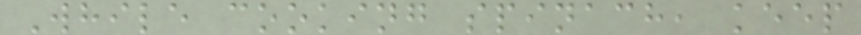While cooking spinach, keep
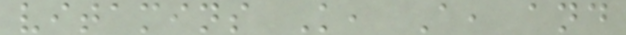vitamins K, A, and
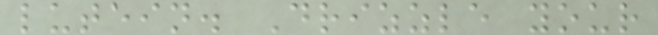lutein. Drizzle your
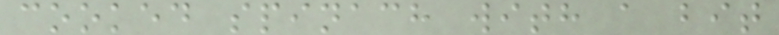cooked spinach with a bit
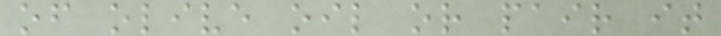of olive oil or pair it
